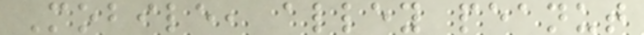Mobile, alley peanut
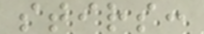stirs:
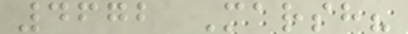4672 Marsh?
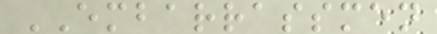EMBARRASSMEN
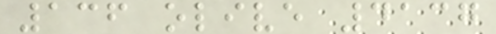136 olive 4137
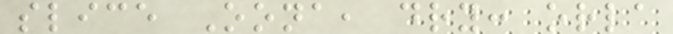slice Oona, dry: orla
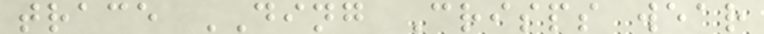trace DING Crisps wear
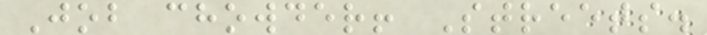Job chowder! Streets.
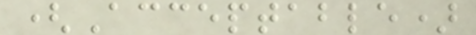(Acceptable)
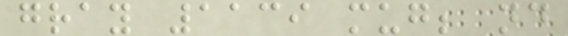gray 1139 mug; nd
